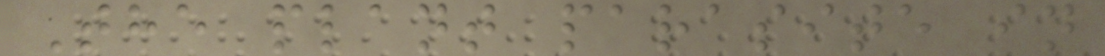The plant parasite in
